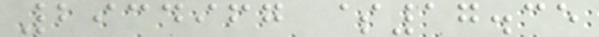2934967 $17.35
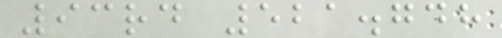93rd 521.748
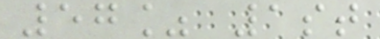57% 1st
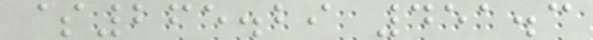$265.29 451.3
